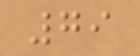79
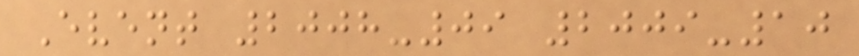Event 2008-09 2009-10
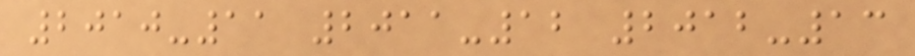2010-11 2011-12 2012-13
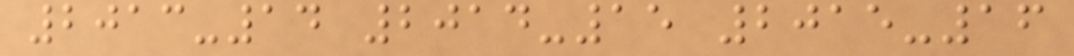2013-14 2014-15 2015-16
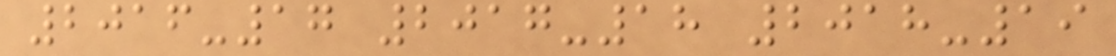2016-17 2017-18 2018-19
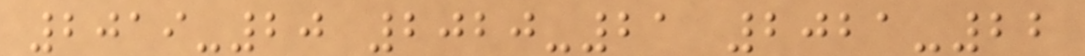2019-20 2020-21 2021-22
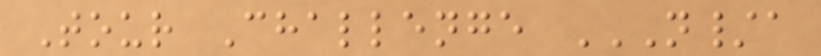Tour Challenge N/A
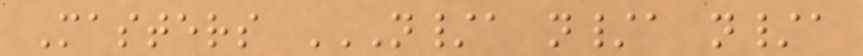Masters N/A N/A N/A
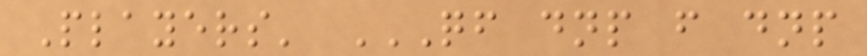Players' QF DNP F DNP
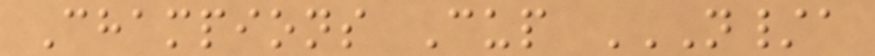Champions Cup N/A
